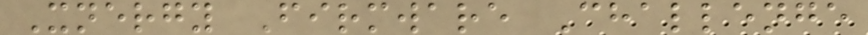Xnergy Firmware Challenge
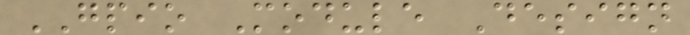GPIO Module Design
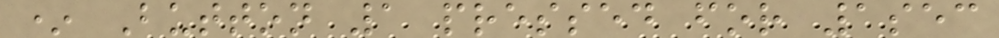* Button 1 pressed for 1sec
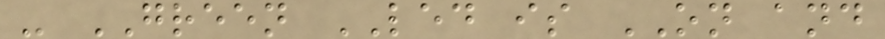- GREEN LED is ON and
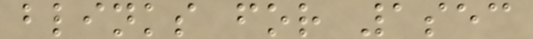blinks for 1sec
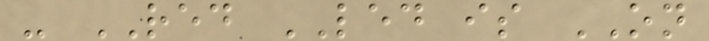- RED LED is ON
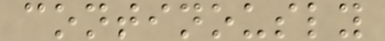continously
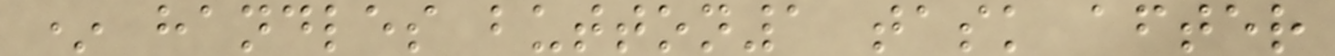* handles button1 task after
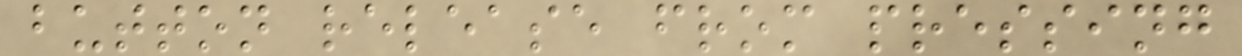button release from pressing
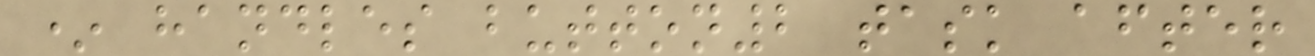* handles button2 task after
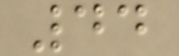44
